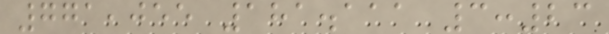771,055 181.111 3:23
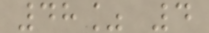48% 4
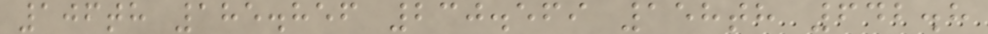106th 185.856 230.569 158th 642.8
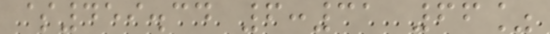$459.34 6:31 66%
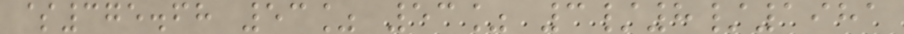$375.68 53% 53% 3/8/1981
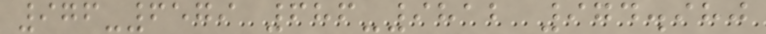976-6579 686-9812 974.980
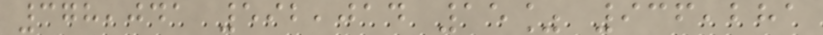378,041 592,014 15% 936,281
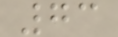73
